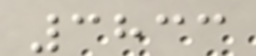3833
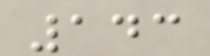143
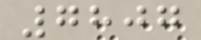7807
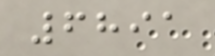6891
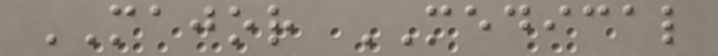MAJOR MEDICAL
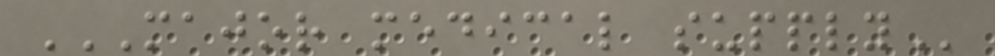MAJOR MEDICAL SUPPLY
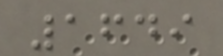1649
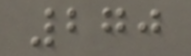270
